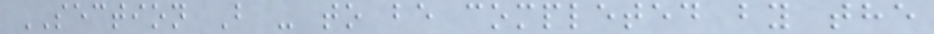SECTION B - to be completed by the
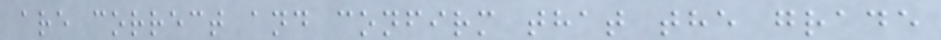are correct and confirm that the grade
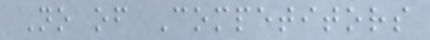No of Competitors
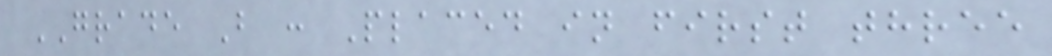GRADE B : Placed in first three
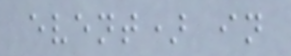event) in
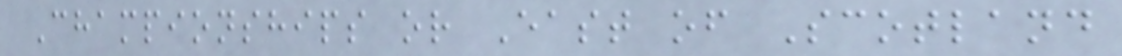Championships or East of Scotland
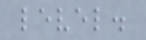level.
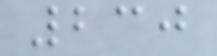230
